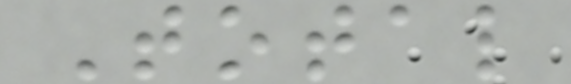Total
